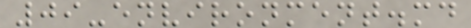09-environment.md
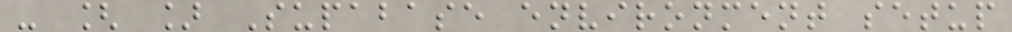- [ ] Supabase environment setup
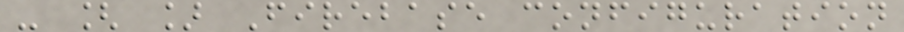- [ ] Firebase configuration
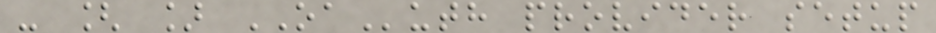- [ ] OAuth provider setup
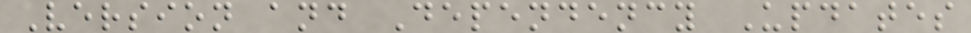Version and Dependency Updates
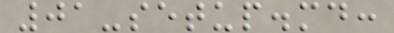01-setup.md:
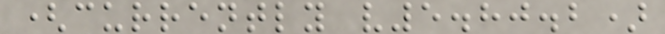(currently v5.80.2)
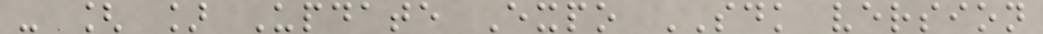- [ ] Update Expo SDK version
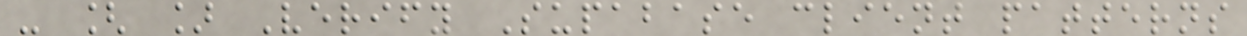- [ ] Verify Supabase client patterns
